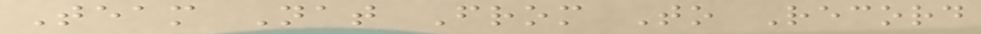Team Nat From To Record
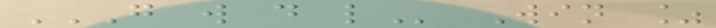G W D L Win %
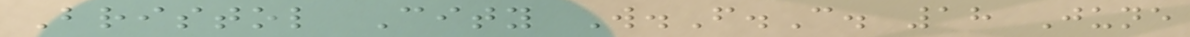Bristol City W.F.C. 18 June
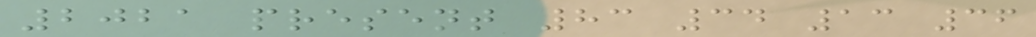2021 present 83 34 13 36
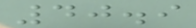40.9
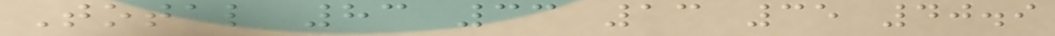Total 83 33 13 35 40.9
